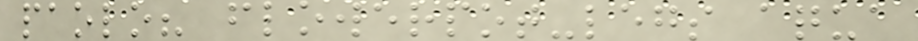paolo? flowerpot-legs aqua
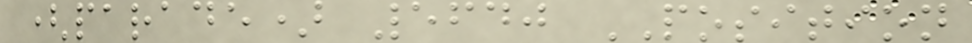(parade) 5640 POSITION
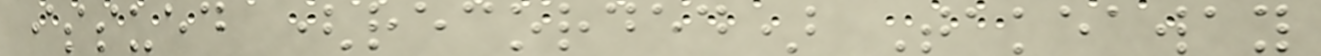issued (recorded) Takeaway
